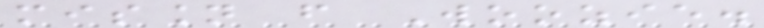mission from Woozie.
